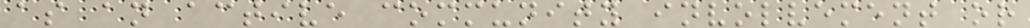as an active community involvement or
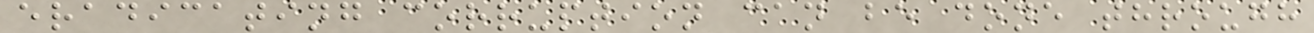eradicating corruption can be done through
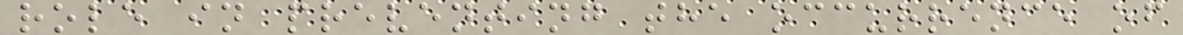role in preventing the occurrence of
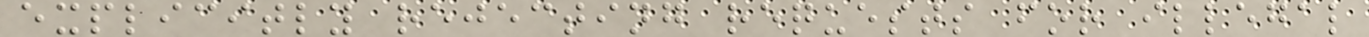explicitly rejecting requests for illegal
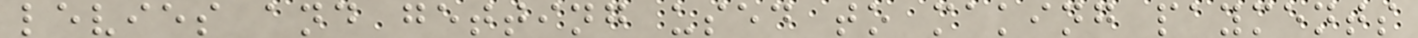levies and getting used to making payments
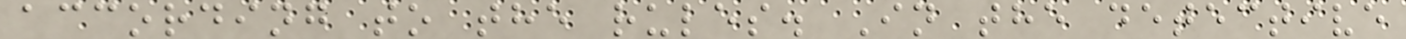according to the rules. In the detective
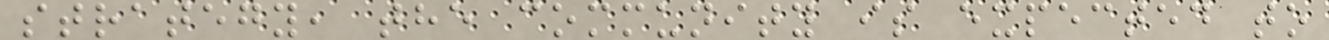strategy, the community is expected to
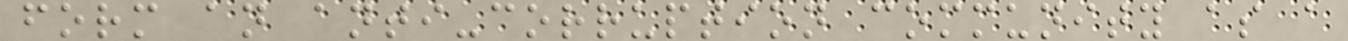form an anti-corruption community as a
